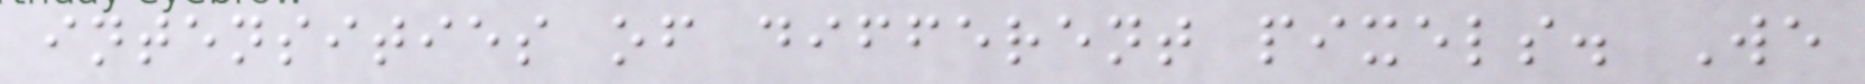intensities of different pixels. We
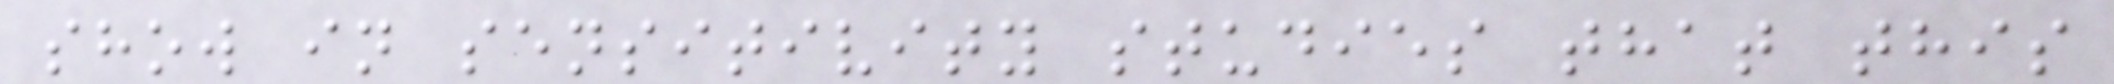show in sensitivity studies that this
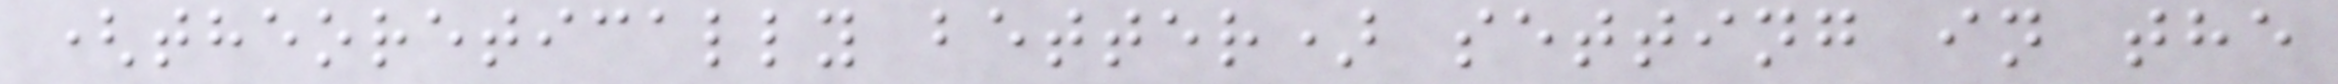(theoretically better) setting in the
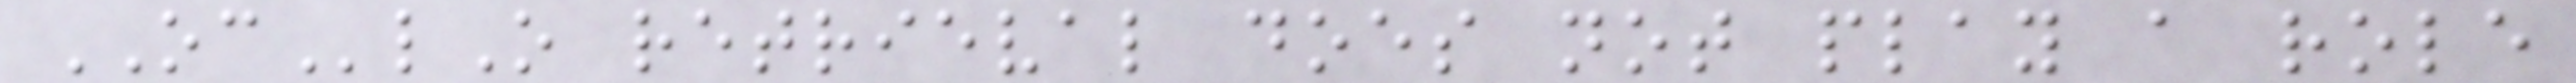OClO retrieval does not play a role
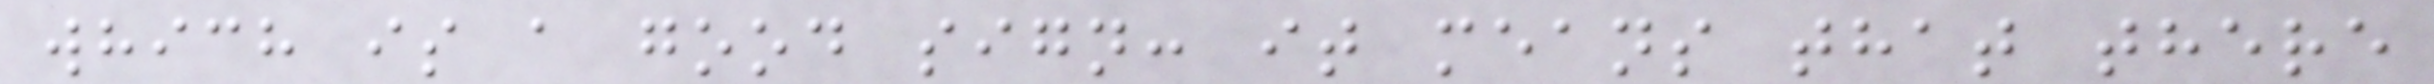which is a good sign: it means that there
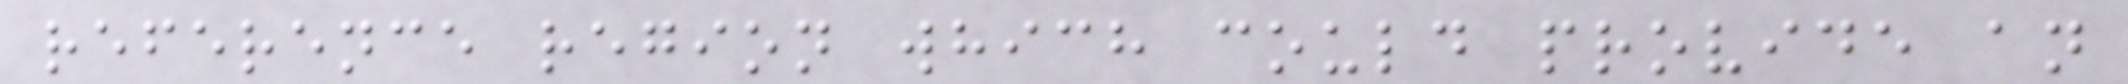reference region which could provide an
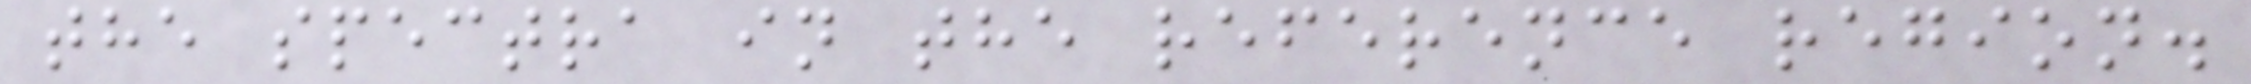the spectra in the reference region.
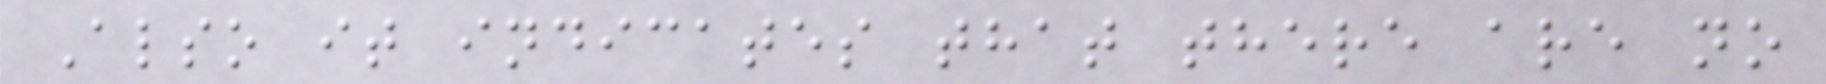Also it indicates that there are no
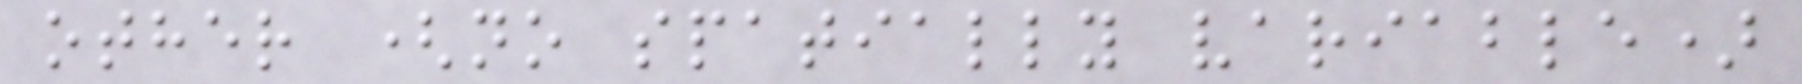other (no spatially variable)
